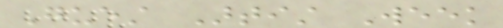Guest Artist Week
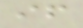if
